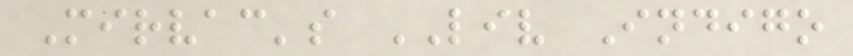Mirvac's LIV Indigo
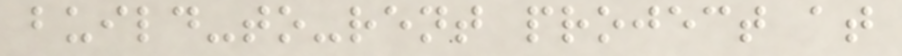build-to-rent project at
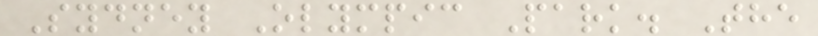Sydney Olympic Park. The
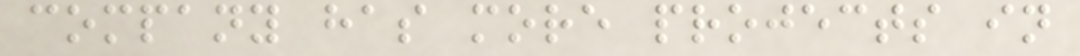company has more projects in
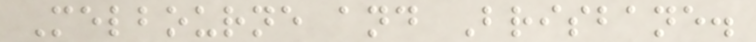Melbourne and Brisbane.
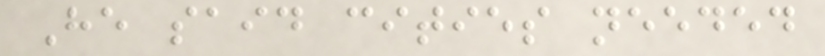He said cities needed
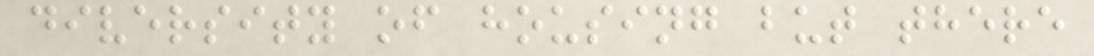diversity of housing but there
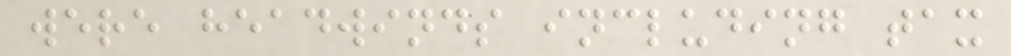were headwinds including tax
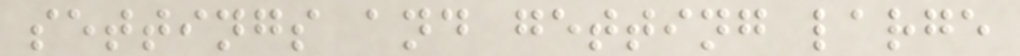settings and getting large
